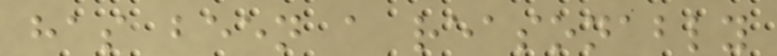has been a reasonably
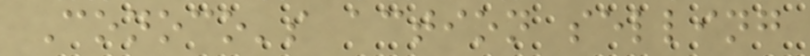Conoco's action selling
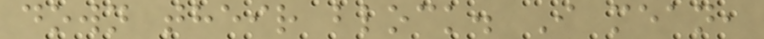down their block. I mean,
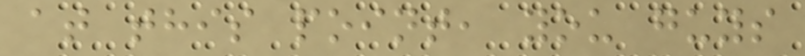at this point, you guys
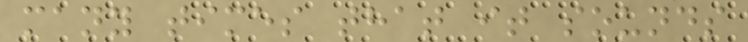many times that it sounds
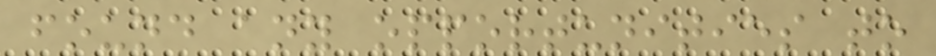found any opportunities to
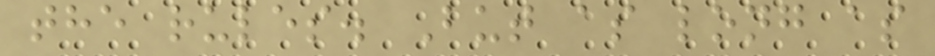the rules. But as long as
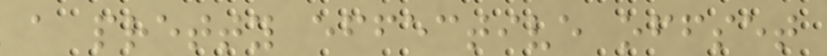a pretty effective offset
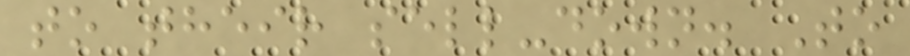to their sell-down. To
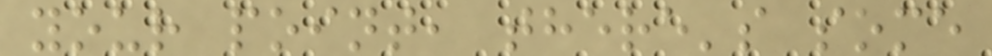your point, there's some
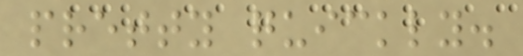pretty quickly.
